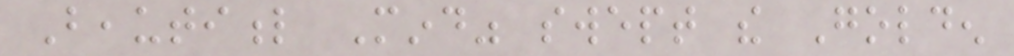Beautiful Mind" swept the Golden
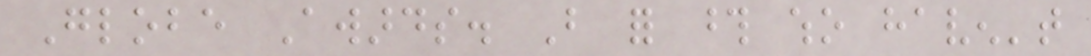Globe Awards. But for those who haven't
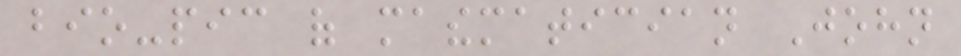bio-pic of mathematician John
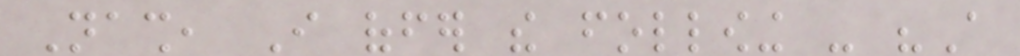Nash, I offer the following - "A
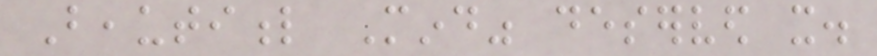Beautiful Mind" deserved it.
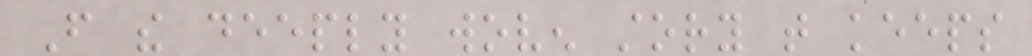From the deeply woven story that keeps
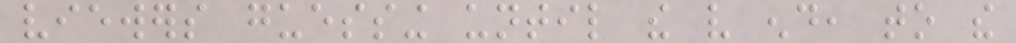viewers guessing until the very end, to the
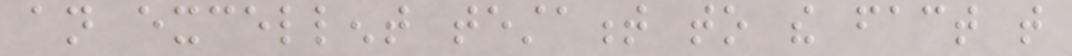an excellent testament to the fact that
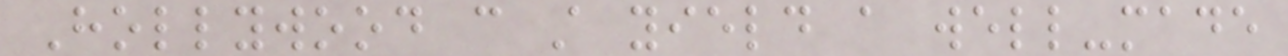Hollywood can still yield a well-made
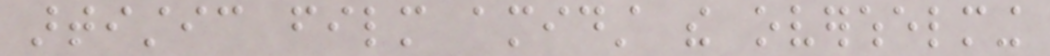artistic film amidst the overwhelming
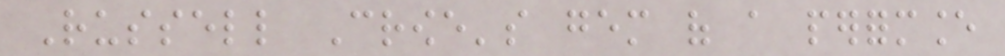Russell Crowe's gem of a performance
